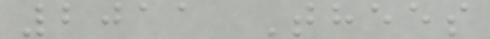2011 Thees
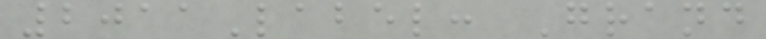2011Label: Grand
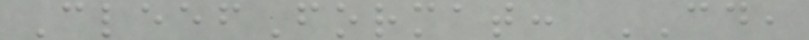CleefFormat: CD,
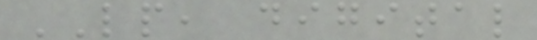LP, digital
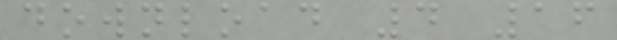download 4 16
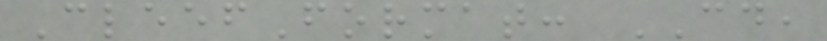CleefFormat: CD,
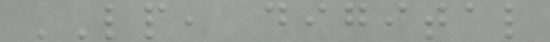LP, digital
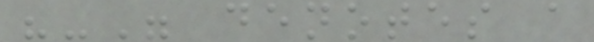"-" denotes a
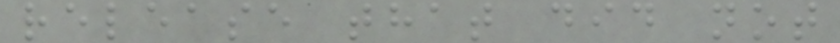release that did not
